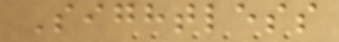Sightless
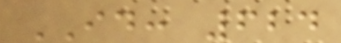ID: 624
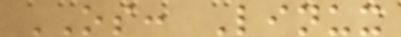OS: Linux
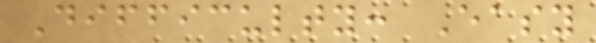Difficulty: Easy
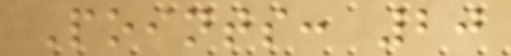Points: 20
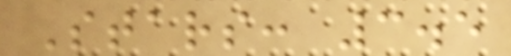Stars: 3.5
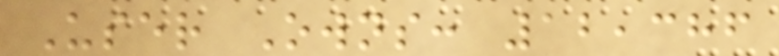User Owns: 12,386
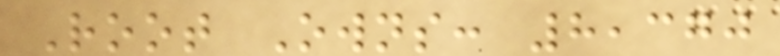Root Owns: 8,370
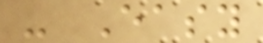- Easy
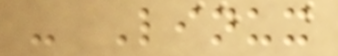- Linux
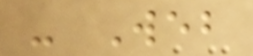- Web
